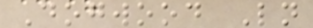Dogwood Ln
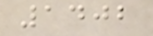1402
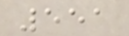551
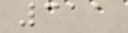311
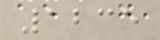1235
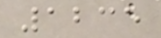1235
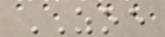ZOE
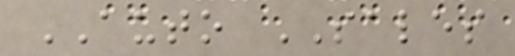AUTO SALES
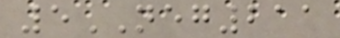5NEG211
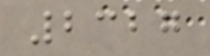2327
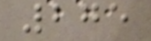275
